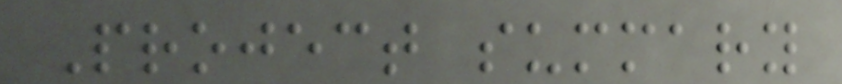Project summary
